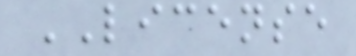LICENSE
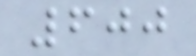600
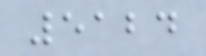5124
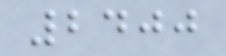2400
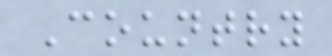Country
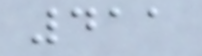411
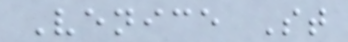Venice St
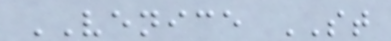VENICE ST
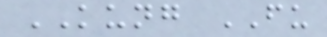KUNG FU
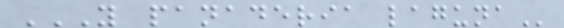Y PANADERIA LAGUNA
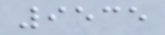9535
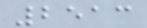2513
